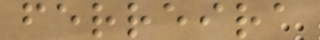ferreira
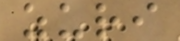zuri
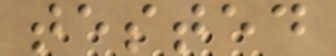tested
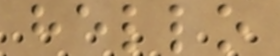hello
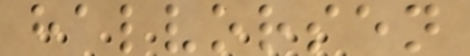halvorsen
